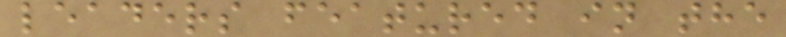leaders featured in the
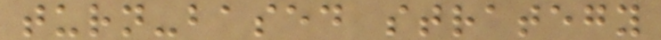turn-based strategy
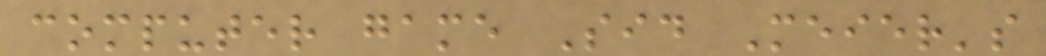computer game Sid Meier's
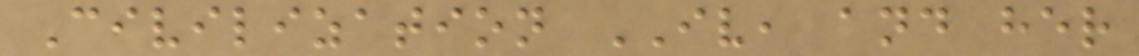Civilization IV, and her
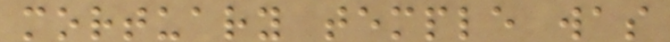mortuary temple was
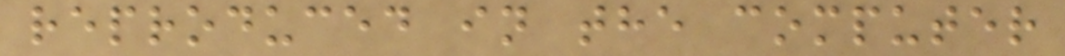reproduced in the computer
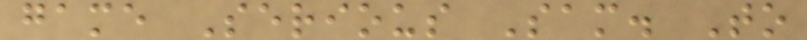game Serious Sam. To
